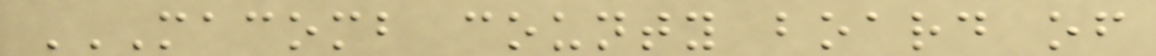MACOMB COUNTY BOARD OF
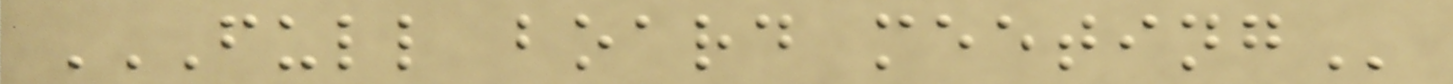FULL BOARD MEETING
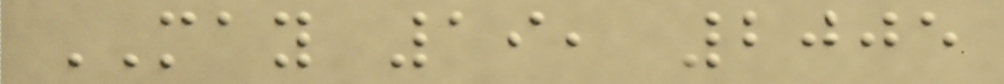MAY 19, 2005
